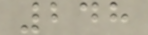248
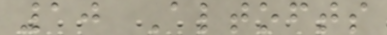10 Altofts
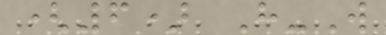(6) H-W
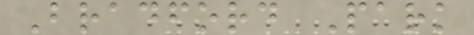Bradford Park
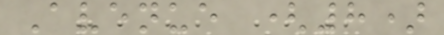Avenue (8)
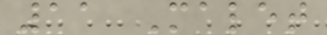11 Malet
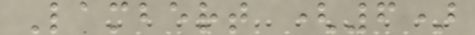Lambert (6)
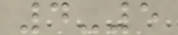4-5
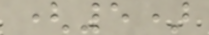(5)
